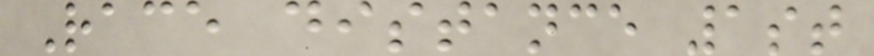Race distance 1st
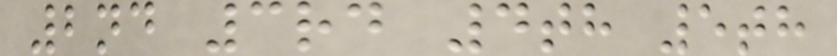2nd 3rd 4th 5th
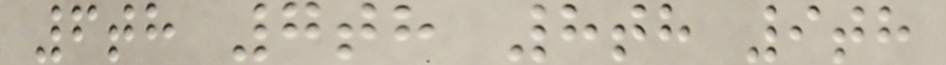6th 7th 8th 9th
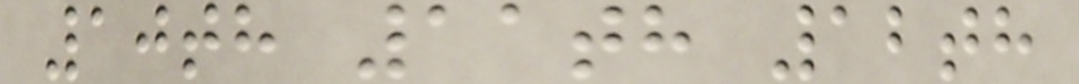10th 11th 12th
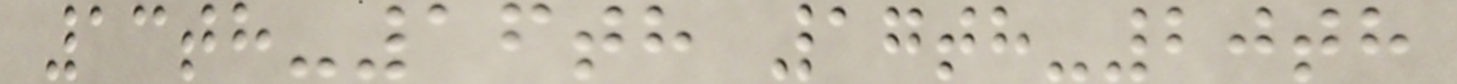13th-16th 17th-20th
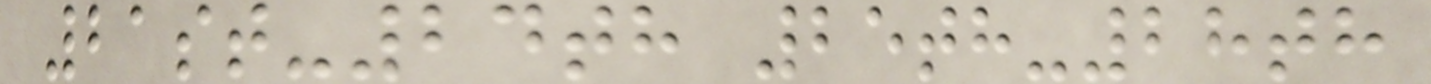21st-24th 25th-28th
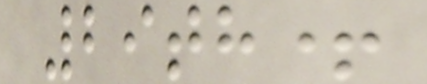29th+
